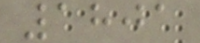1801
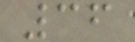36
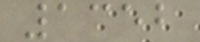1352
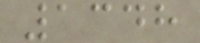1348
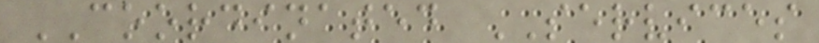COORDINATED SERVICES
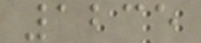1235
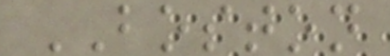BOSTON
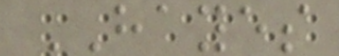HAYES
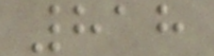818
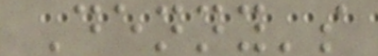Denny's
